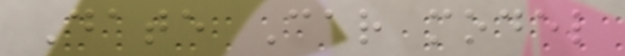Date Car model
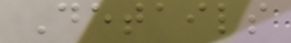Details
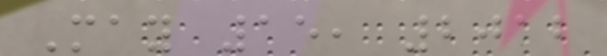May 15, 2012
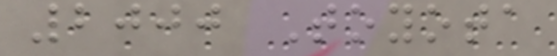2000 Toyota
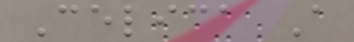Celica A
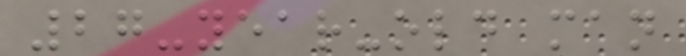27-year-old man
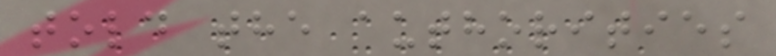told the authorities
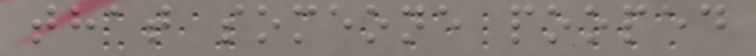that someone pooped
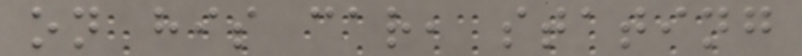on his car, stating
